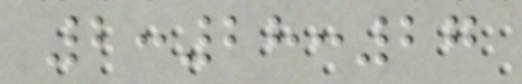2:28:27
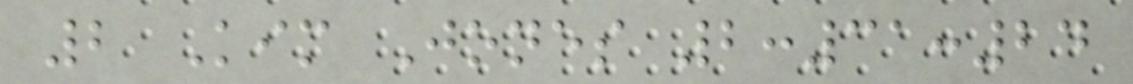2 Kim Jones 2:31:24
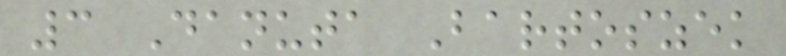3 Danuta Bartoszek
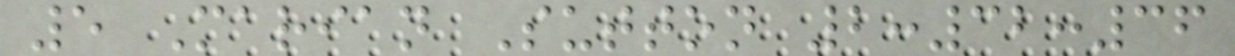5 Marian Sutton 2:32:36
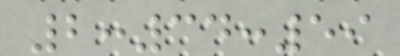2:34:59
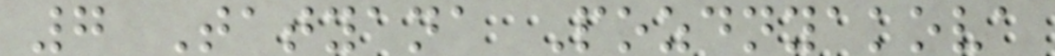7 Tatyana Pozdnyakova
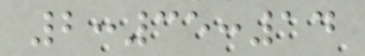2:35:14
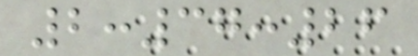2:37:26
